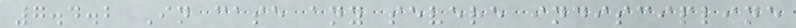7.4.2 In case any severe indiscipline
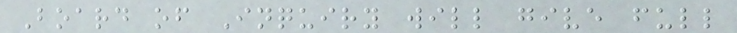Board of Inquiry will give full
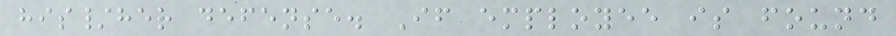his/her defense. If employee is found
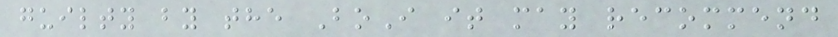guilty by the BoI it may recommend
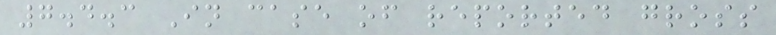7.4.3 In case of reported gross
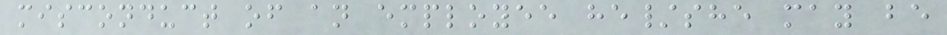misconduct of an employee he/she may be
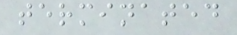terminated
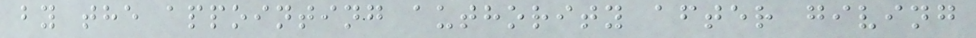by the appointing authority after giving
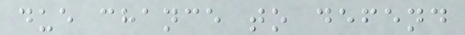due chance to defend
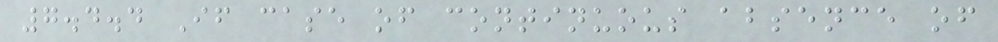7.4.4 If case of continuous absence of
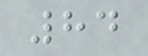84
